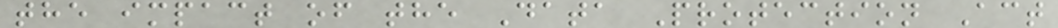the impact of the Data Protection Act
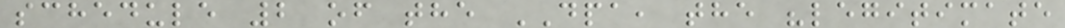schedule 2 of the DPA, the "legitimate
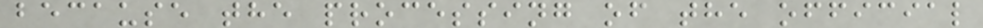because the processing of the official
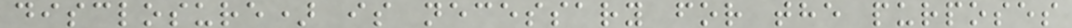disclosure) is necessary for the purposes
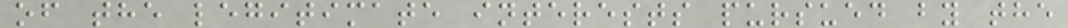of the legitimate interests pursued by the
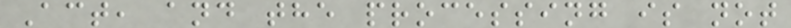Act, and the processing is not
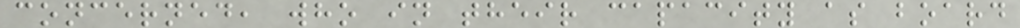concerned, who in their capacity as board
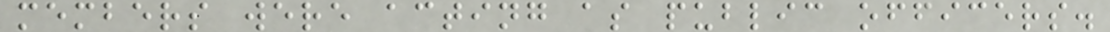members were acting as public officers.
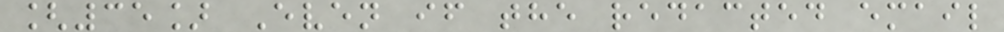[35] Even if the redacted email
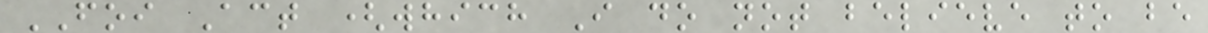FOI Act (which I do not believe to be
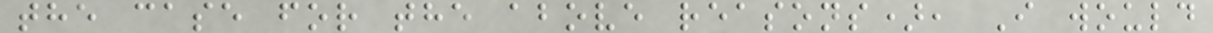the case for the above reasons), I would
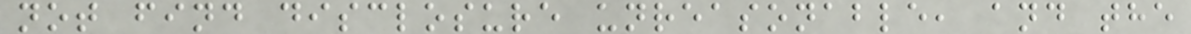not find disclosure unreasonable, and the
